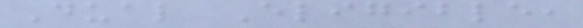Dual Eligible,
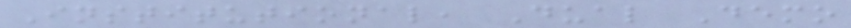Institutional, Dual Demo
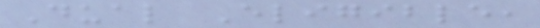Dual Eligible,
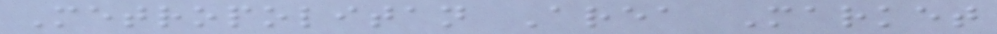Metropolitan Area Market
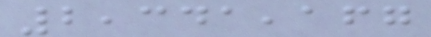2,341,167
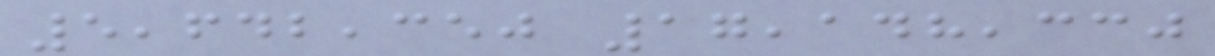5,642,350 17,148,330
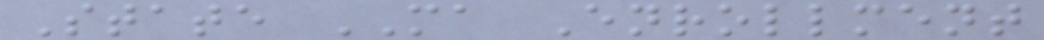State MA Enrollment
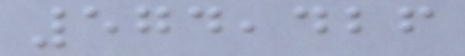574,426
